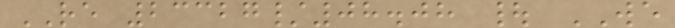RE 23327/08.08 | WE
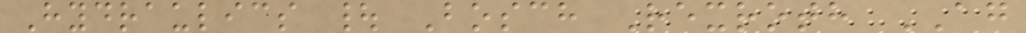Hydraulics | Bosch Rexroth AG
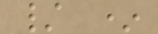/ *
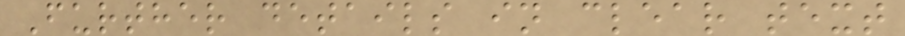Further details in clear text
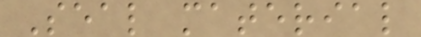Seal material
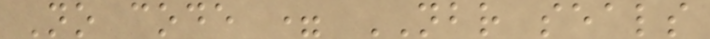No code = NBR seals
